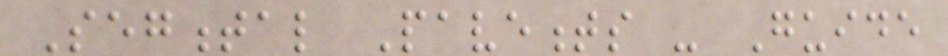Segmental Pavements - Guide
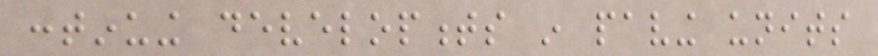continuing developments in paving units
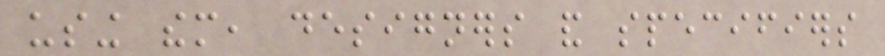using them, designers and specifiers
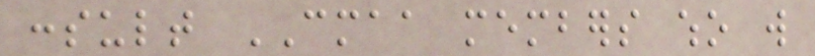consult CMAA members who will
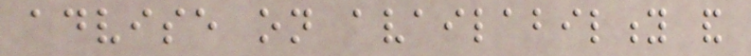advise on availability and
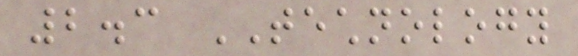2.3 TECHNOLOGY
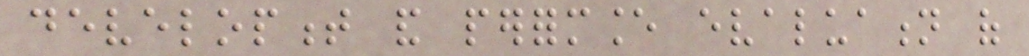development and performance evaluation of
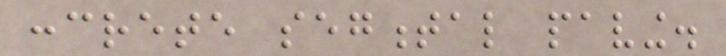concrete segmental paving.
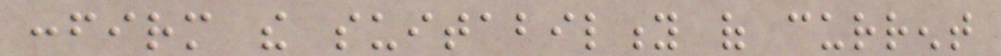confirm the suitability of current
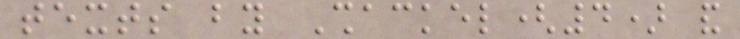texts by Shackel(4) and
